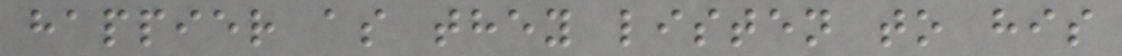happier as they listen to his
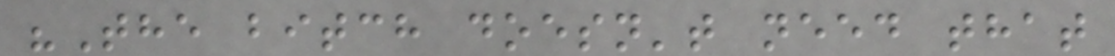"The bitch doesn't need that
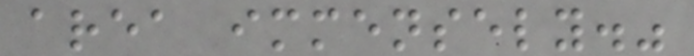area immensely."
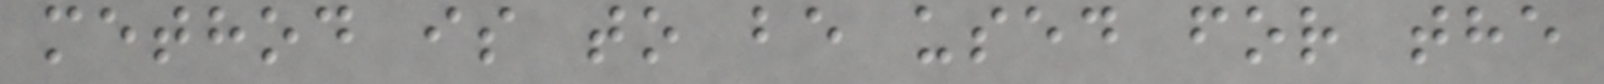method is to be used for the
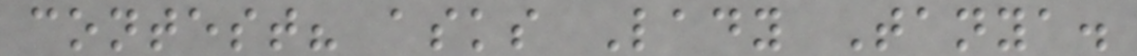contest? asks Lady Tanya.
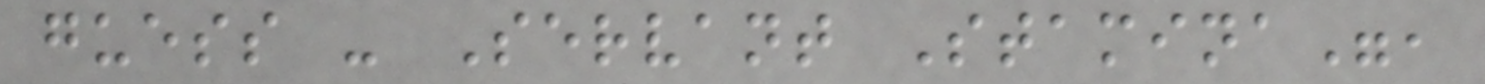guess - Servant Stamina",
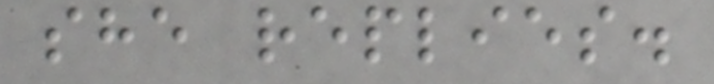she replies.
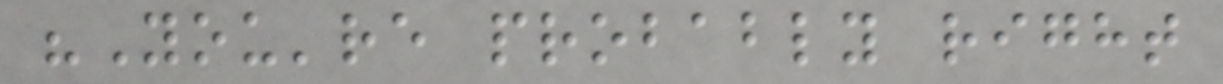"You're probably right
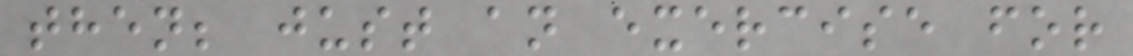then; just an exercise for
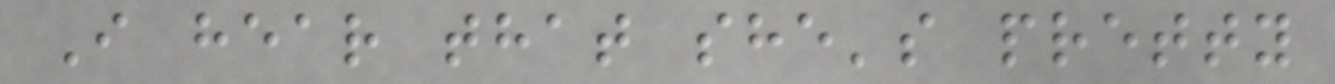I hear that she's pretty
